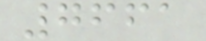7661
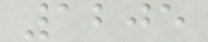1205
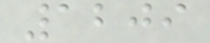1209
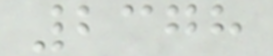2378
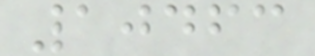10463
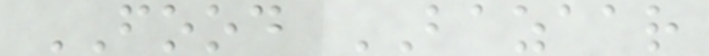FOOD BAZAAR
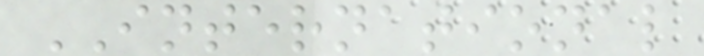INTERNATIONAL
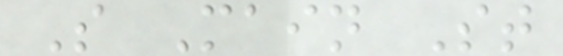S Main St
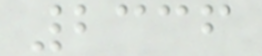2336
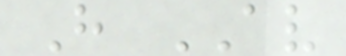H AV
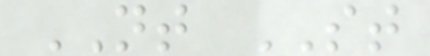NT ST
